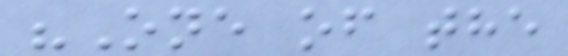"One of the
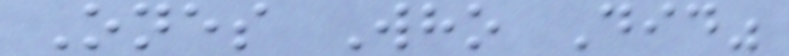Ones Who Did"
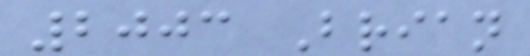2003 Brian
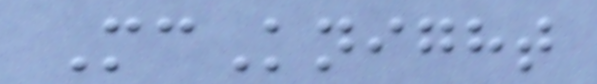McKnight
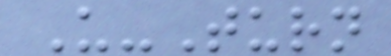U-Turn
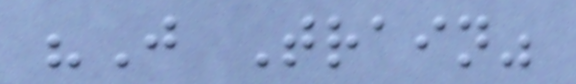"J Train"
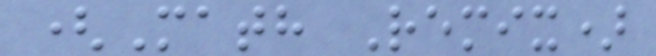(Math Remix)
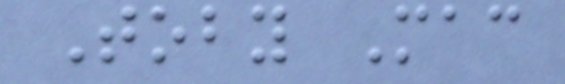Toby Mac
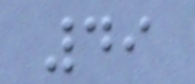49
